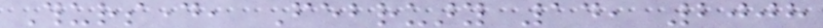Thursday, February 14, 2008
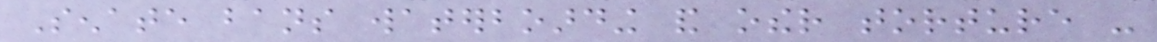Senate bans waterboarding and other torture -
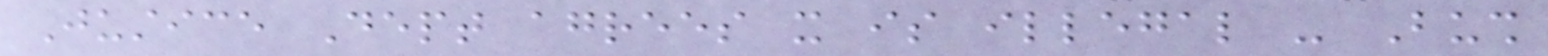Justice Dept agrees it is illegal - Bush
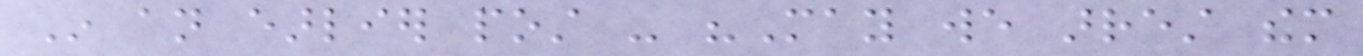In an earlier post - "May we arrest them
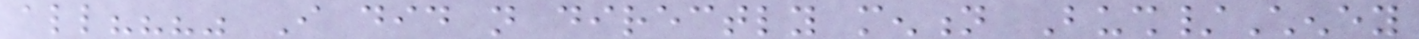all???" I did not directly mention Bush/Cheney
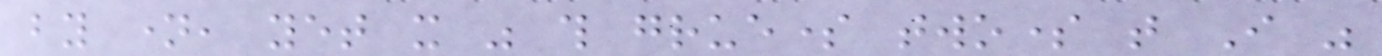by name, yet it was this gruesome twosome that I was
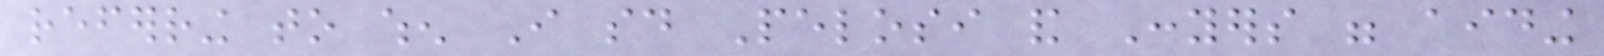referring to when I said Pelosi and Conyers were aiding
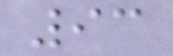93
